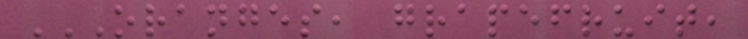ORANGES, GRAPEFRUIT,
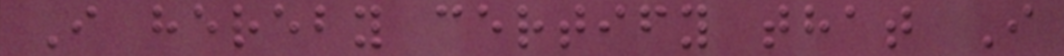I hereby certify that I
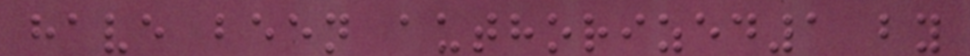have been authorized1 by
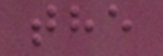the
